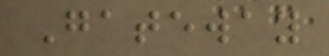Gateway
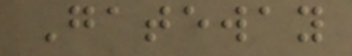Gateway
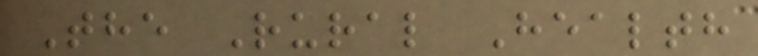The Rural Health
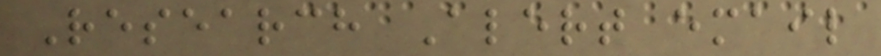Research Alert email
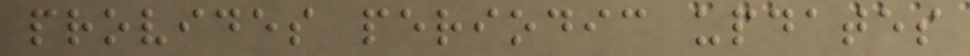provides periodic updates
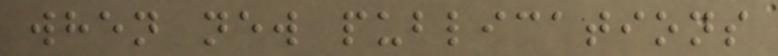when new publications
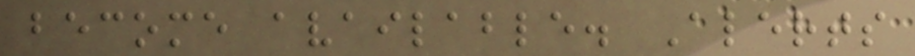become available. Alerts
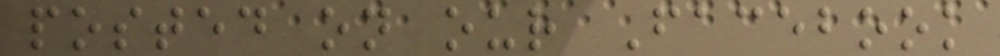posted on our Facebook
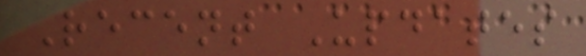Recent Updates
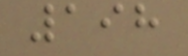198
